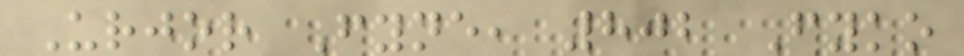Urjor Fyne, 802 Fyko
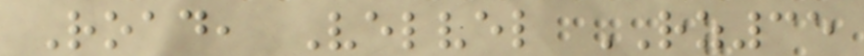Road, Velvel RZ35
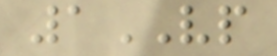1VP
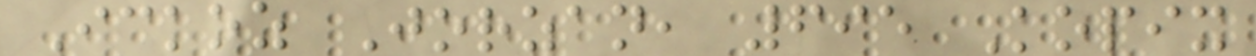Ickoz Jorzan, 695 Kopix
